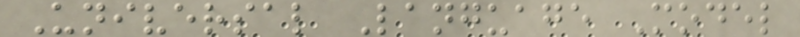Universal Language Model
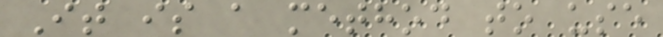It is a method to use
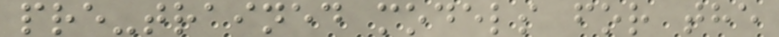pre-trained models for the
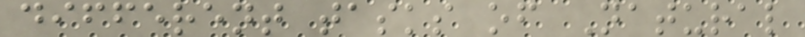different tasks of Natural
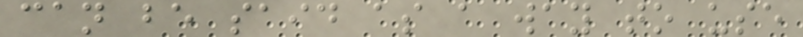can be said as a way to use
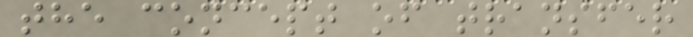the concept of transfer
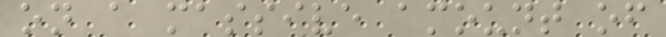on a massive amount of
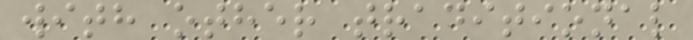with other traditional
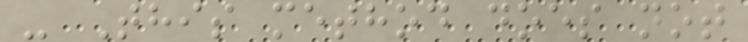- This method does not
